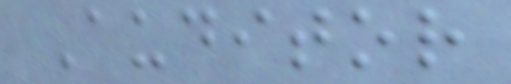Auditor
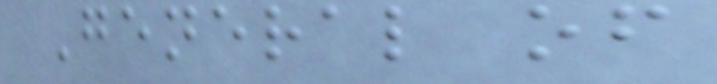General of
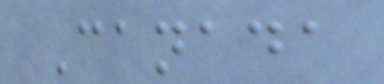Canada
